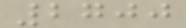2700
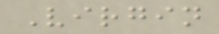Virgin
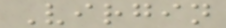Virgin
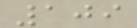109
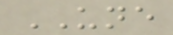UNE
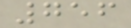756
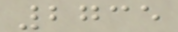2735
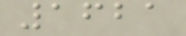1621
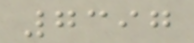7397
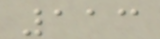113
